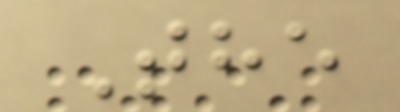The
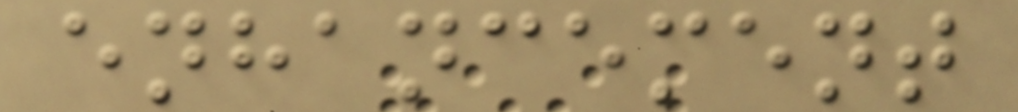enhancement
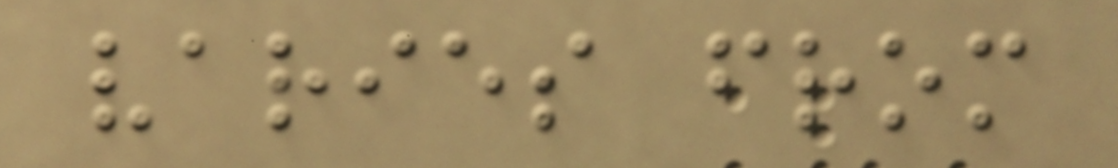varies from
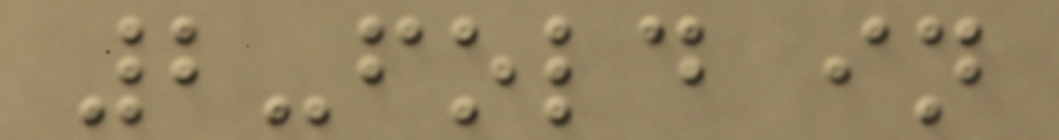2-fold in
